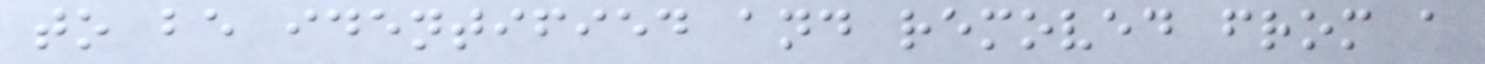to be identified and removed from a
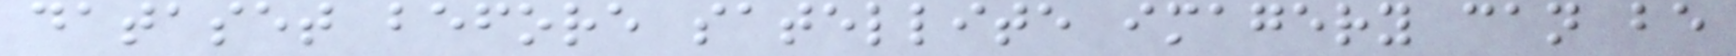dataset before satellite imagery can be
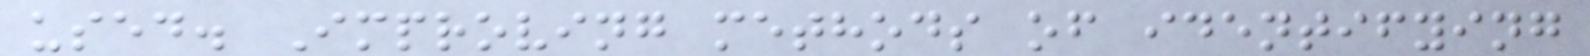used. Improving methods of identifying
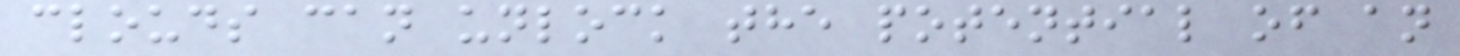clouds can unlock the potential of an
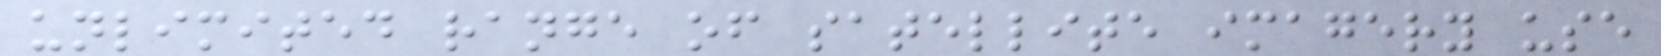unlimited range of satellite imagery use
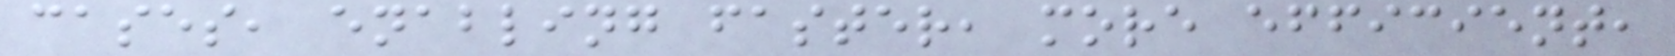cases, enabling faster, more efficient,
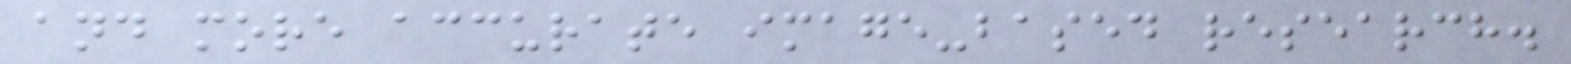and more accurate image-based research.
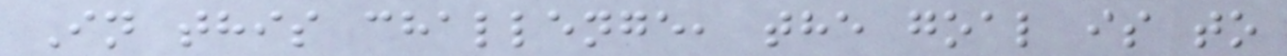In this challenge, the goal is to
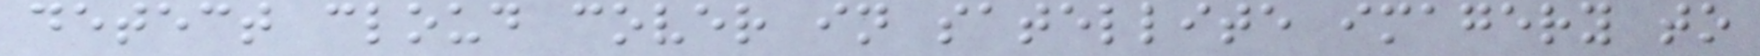detect cloud cover in satellite imagery to
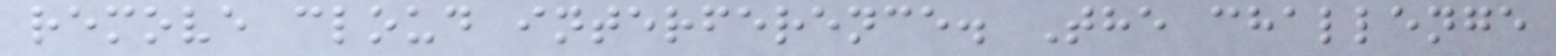remove cloud interference. The challenge
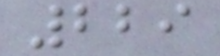229
